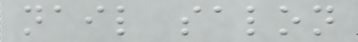nail salon
